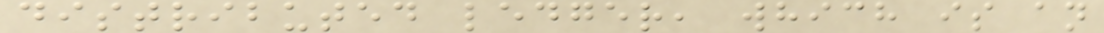distributed ledger, which is an
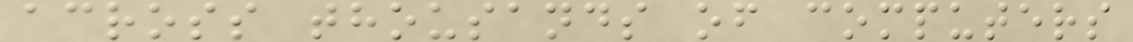across thousands of computers
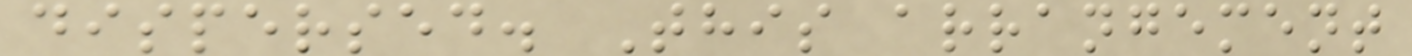dispersed. This arrangement
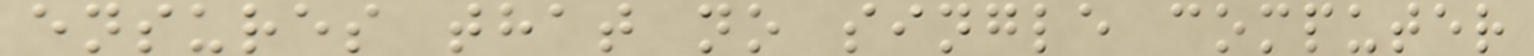ensures that no single computer
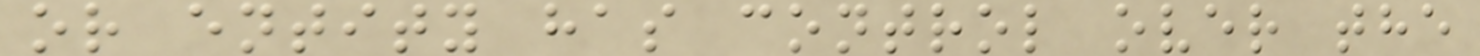or entity has control over the
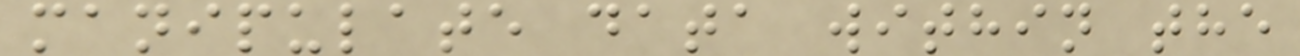manipulate data within the
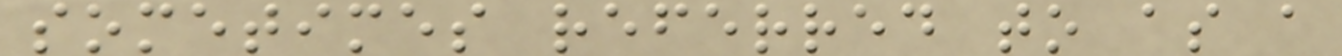sometimes referred to as a
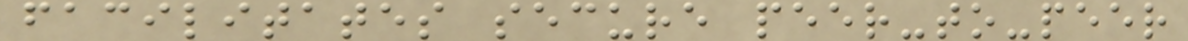facilitates secure peer-to-peer
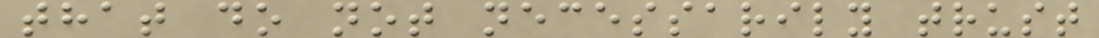that do not necessarily trust
